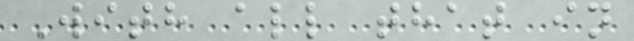With all that in
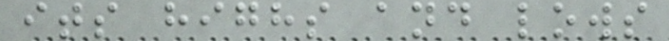its highs and lows
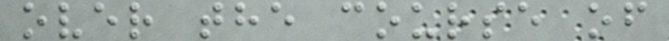over the course of
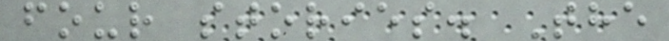four stories. The
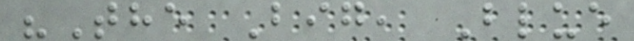"The Big, Blue
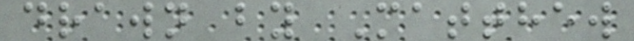drawn by Matthew
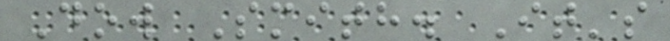Dow Smith. It's
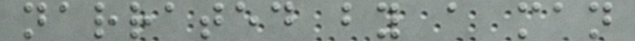narrated by a man
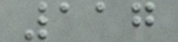117
